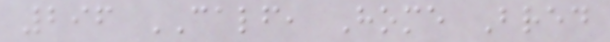296 CALF, Home Bred
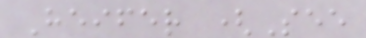Heifer (See
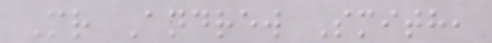Mr Andrew Smith,
